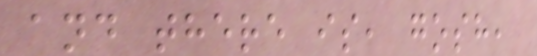and there is, gosh,
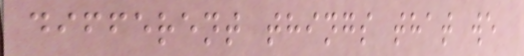different things that we
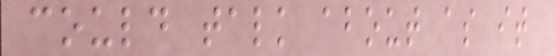could talk about as it
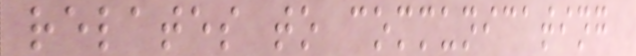relates to communicating
